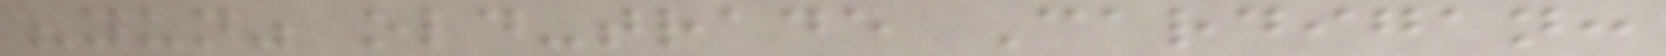"yun" old-trade Cardigan:
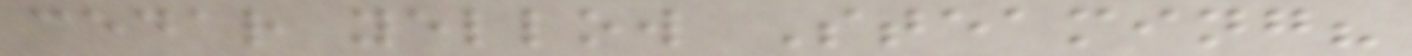cedar yellow Steaming?
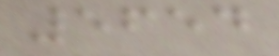5654
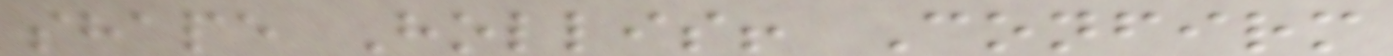shape Hollis! Confirm
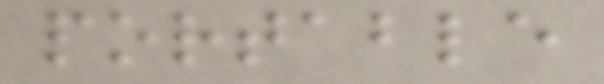portable
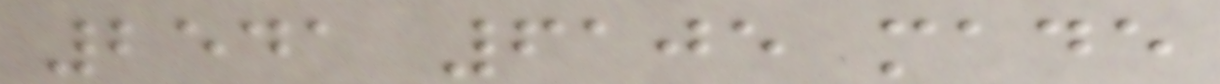2541 6105 made
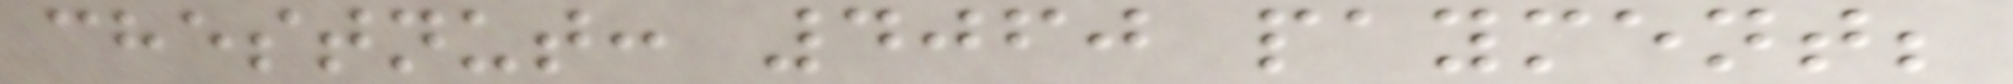chestnut: 4060 payment;
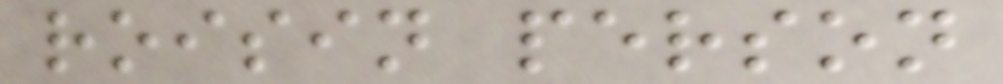roisin person
